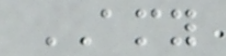AMY
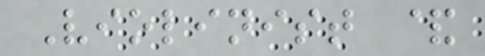Violinist &
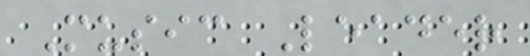Music Leader
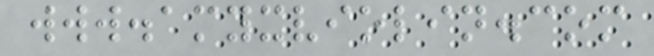www.amyxviolin.com
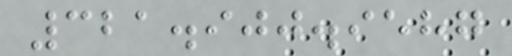321.900.9587
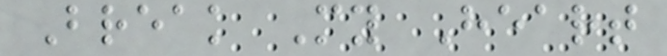Break My Heart
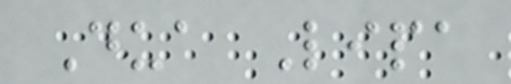Dua Lipa
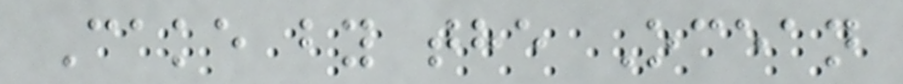Cake by the Ocean
